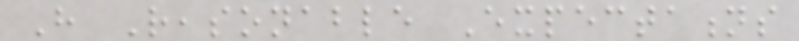Have Reasonable Expectations
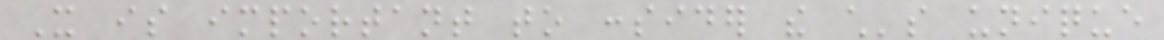It is important to consider the child's unique
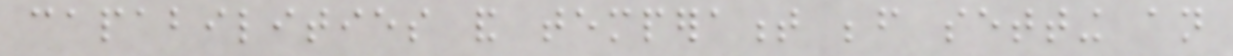capabilities and temperament before setting an
